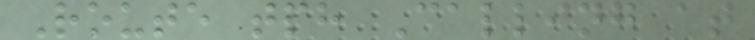Route tph Calling at
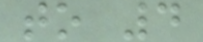to 4
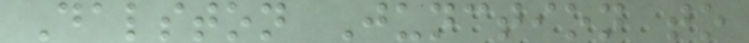Dalston Junction to
